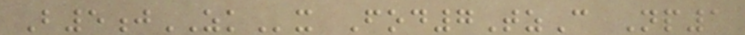B5jZKx Fod7TzC Np1
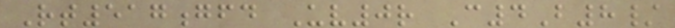Rt517gfd Uv0r C4B8/
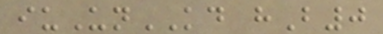iuUnKD hB0
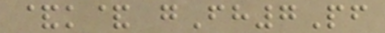&k& gFh7Pf
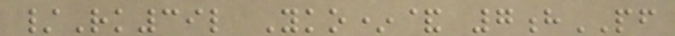/Rk39l Yko*& 7hPF
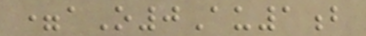=aO0Au1b
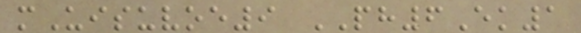mUisuvoe9 PH6Ek1
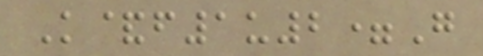K&f1u2=G
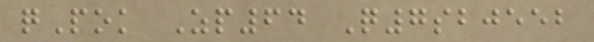qPok Zp64 Q7sbjeeb
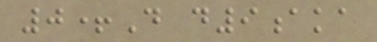0+D d9aka
